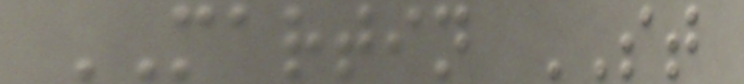MARTIN ST
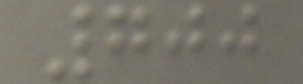700
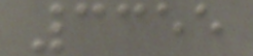3355
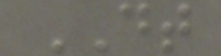DT
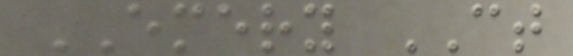EMERY CT
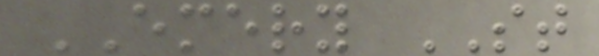EMERY ST
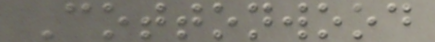Cottonwood
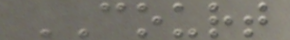COURT
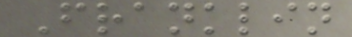Franklin
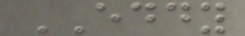EDDY
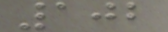102
